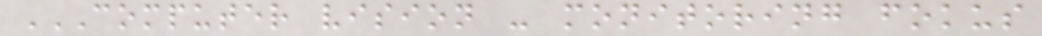COMPUTER VISION - MONITORING FOKUS
